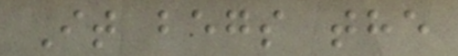It begs the
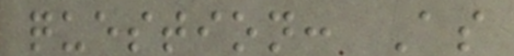question: As
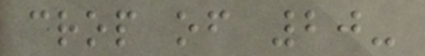crop of 20-
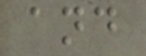and
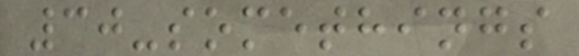30-somethings
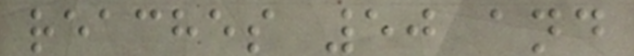reaches 50 and
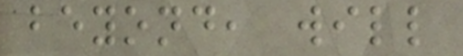beyond, will
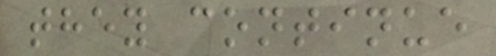they continue
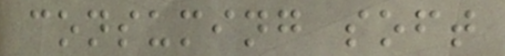consuming soft
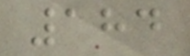184
